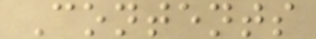Contents
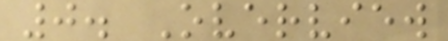0. Overview
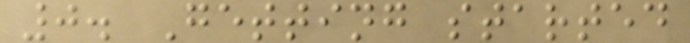0. Getting started
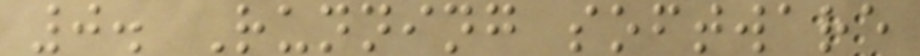0. Running software
